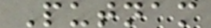Putnam
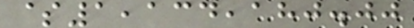$1,134,180.00
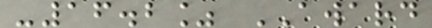-16.2% AWARD
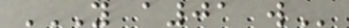Y A01 W
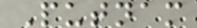Putnam
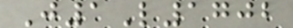J1L1702
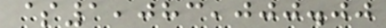$1,083,000.00
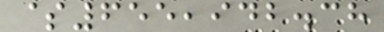$655,942.38
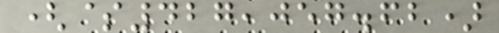($427,057.62)
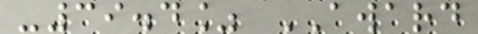-39.4% AWARD
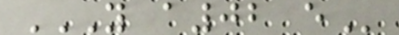Y A02 E
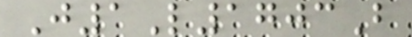J1L1703B
